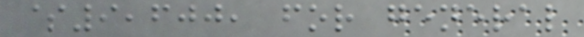$9,600, for general
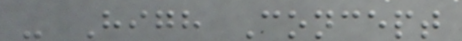- High Concept
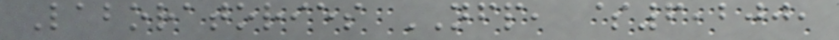Laboratories NFP, $6,200,
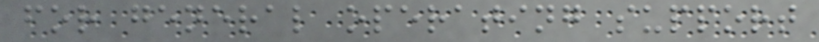for general operating support
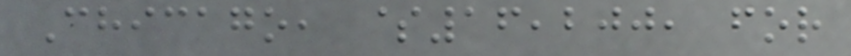Chicago, $16,200, for
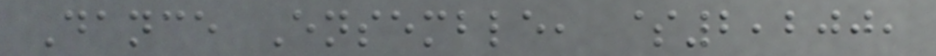Dance Ensemble, $2,200,
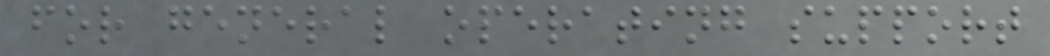for general operating support
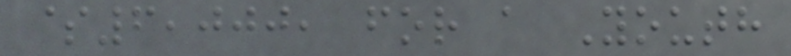$6,000, for a Youth
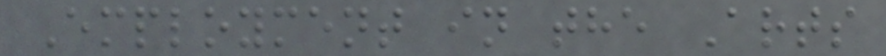Employment in the Arts
